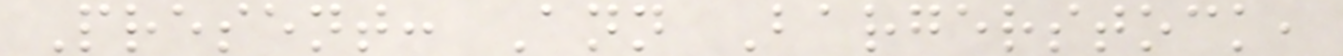Present: Ann Bargerstock,
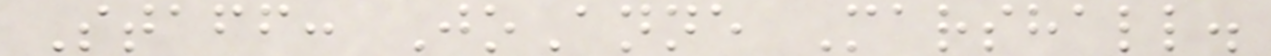Staff: JoAnne Marshall.
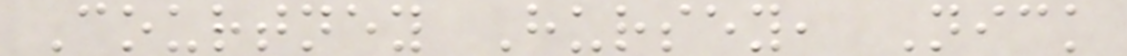Courtney Hursey, Nick
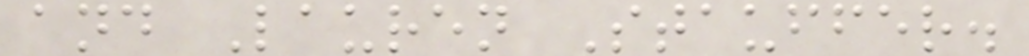and Lauren Stauffer.
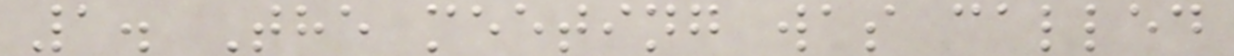1. The meeting was called
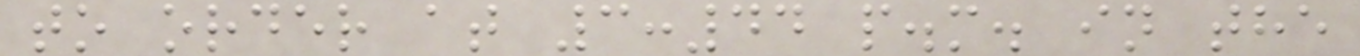to order at 3:44 p.m. in the
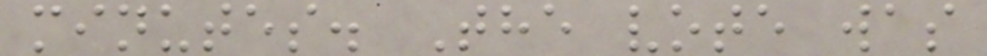minutes. The vote was
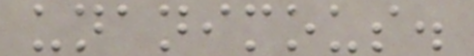unanimous.
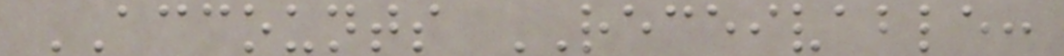ACCOUNTS RECEIVABLE:
